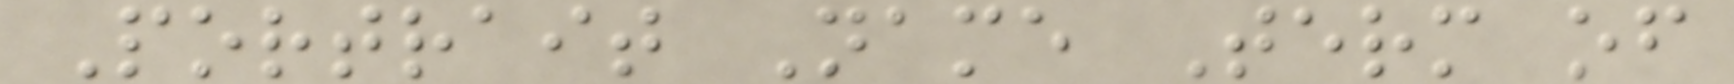Portrait Name Term of
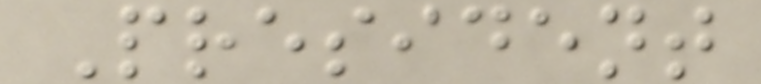President
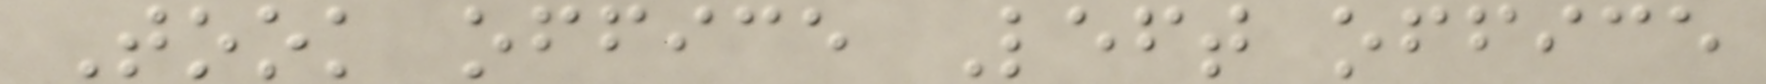Took office Left office
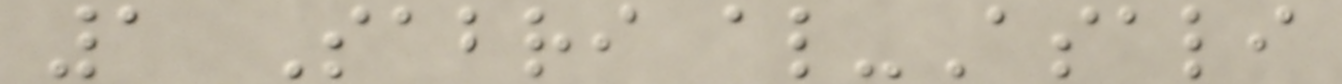1 Sabri al-Asali
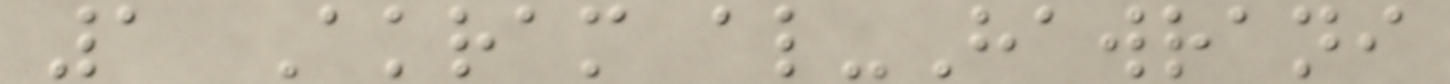1 Akram al-Hawrani
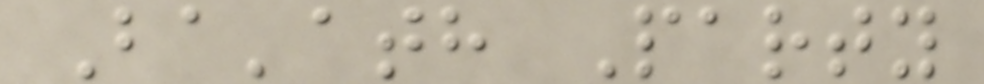Ba'ath Party
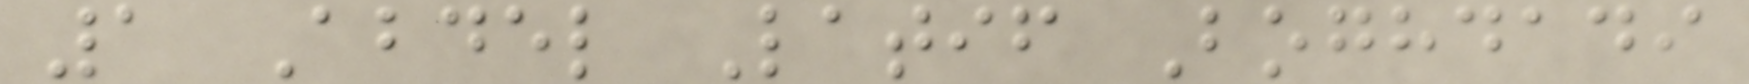1 Abdel Latif Boghdadi
